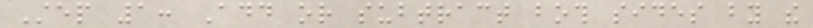Step 1: Add or subtract both sides by the
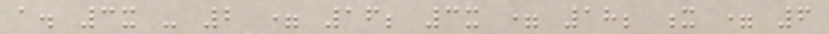a. 3x - 2 = 16; 3x = 18; x = 6
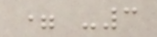= -3
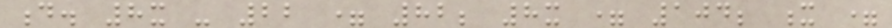d. 8x - 22 = 82; 8x = 104; x =
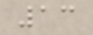13
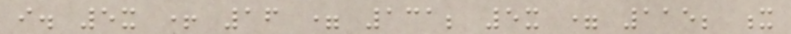i. 5x + 16 = 131; 5x = 115; x
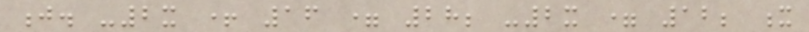j. -2x + 16 = 28; -2x = 12; x
